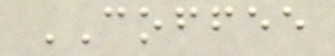COFFEE
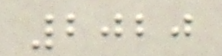2020
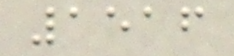1516
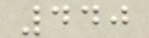440
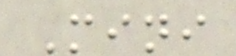Mini
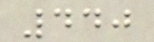440
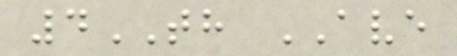4TH AVE
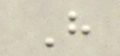H
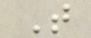T
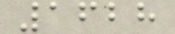1628
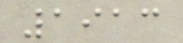1913
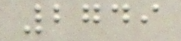2749
